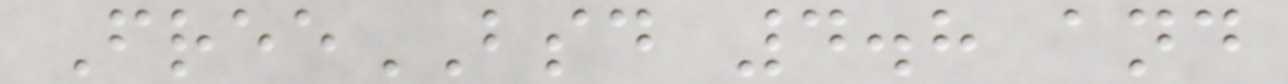FreeBSD 4.8 and
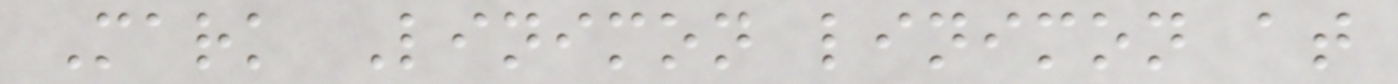Mark Linimon linimon at
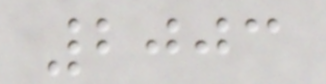2003
